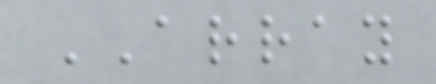ARRAY
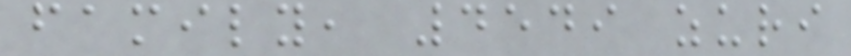family, 4549 zuri
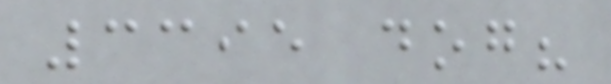3395 dog?
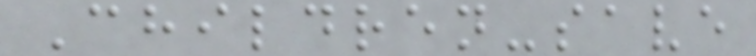Children-save
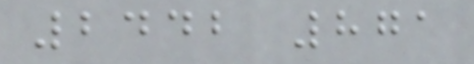2442 871
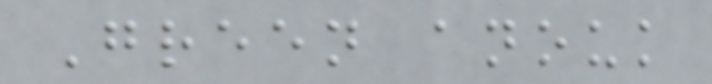Green anouk
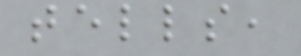tells,
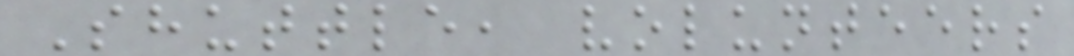Shuttle, volunteers
